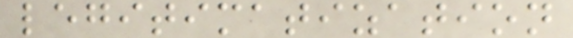legitimatization
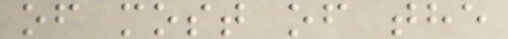of most of the
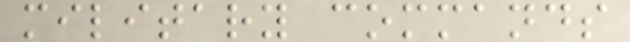military commands
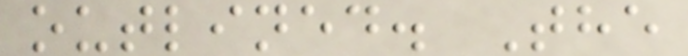outlined. The
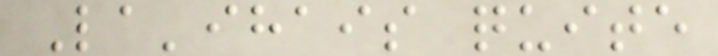La'ihais quite
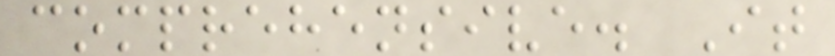comprehensive. It
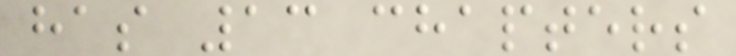has 13 chapters
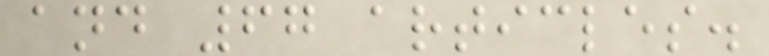and 67 articles.
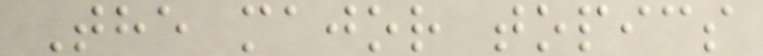The major topics
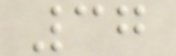37
